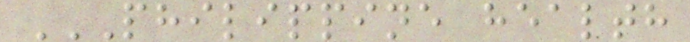PHILIPPINE HEALTH
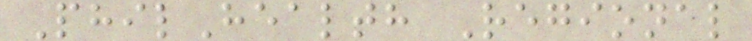PhilHealth Regional
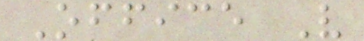Office V
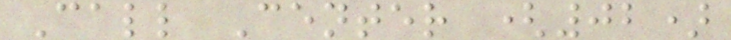Call Center (02)
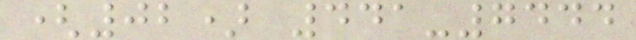(02) 441-7444
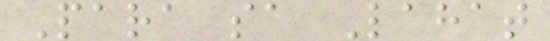Para sa Lahat
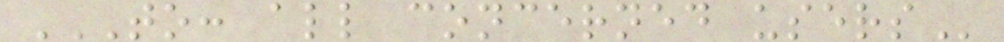TO: ALL CONCERNED USERS
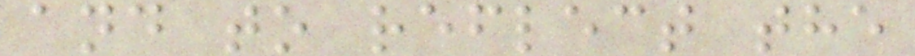and to reflect the
